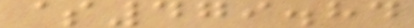$479.84
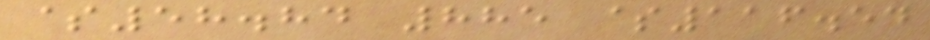$58.84 885 $116.54
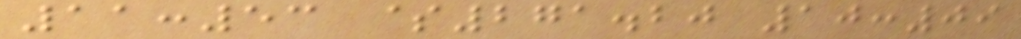11:53 $271.20 10:09
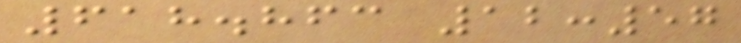618.863 12:57
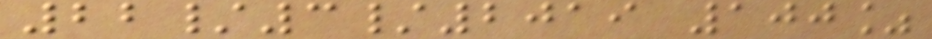22/3/2019 100%
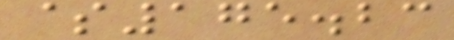$175.23
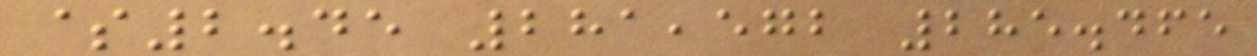$2.45 281,572 285.465
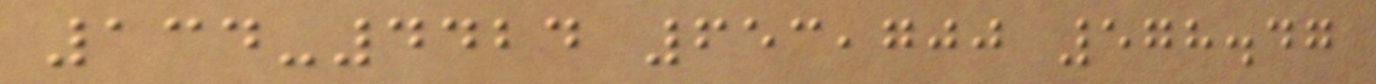134-4424 653,700 578.47
